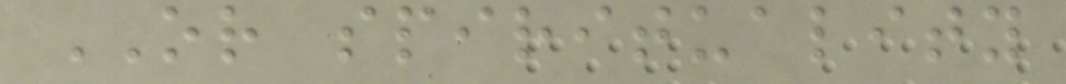OR spirituality
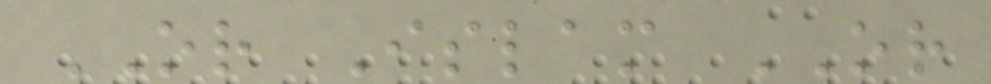OR Islam OR
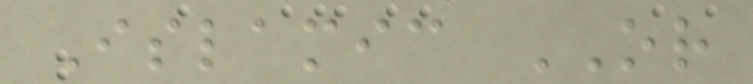Islamic OR
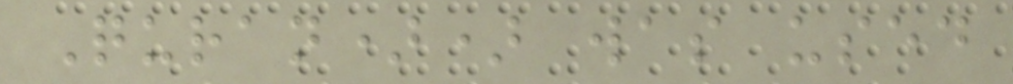Quran)) was used
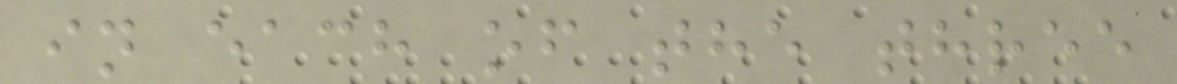in each of the three
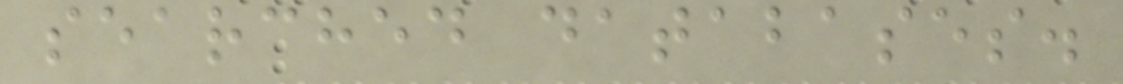searched databases.
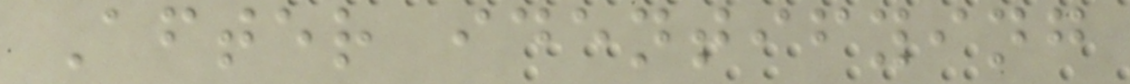After identifying
